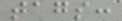tags:
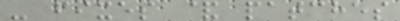- fixes & patches
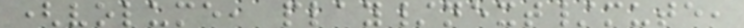(volume, play/next/mute,
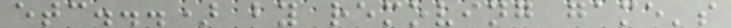etc...) by removing game's
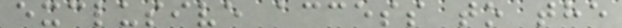exclusive access to the
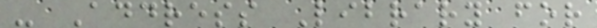- Address Library for
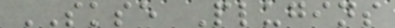SKSE Plugins
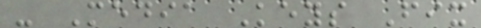- Media Keys Fix
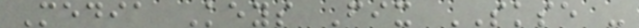Media Keys Fix SKSE -
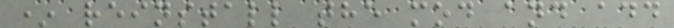* reinstall the mod and add
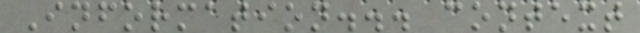Information... context
